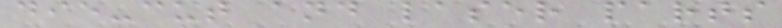die-cut and laser parts
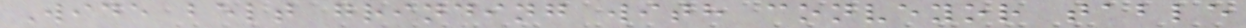Wide belt grinding with conveyor table
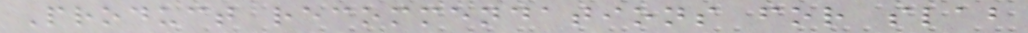Product recommendations for slab
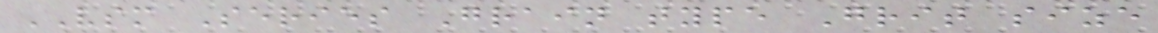VSM Series Grain type Grit size
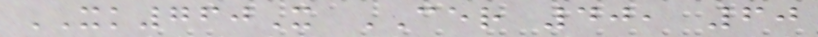XK760X CER 40, 60
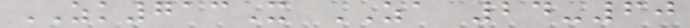ZK713X ZA 24-60
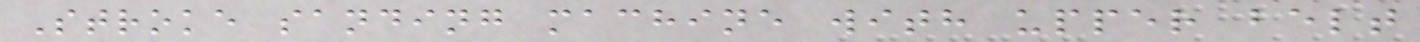Stroke sanding machine with upper belt
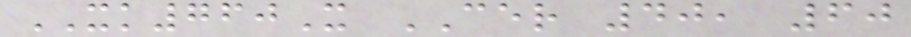XK760X CER 40, 60
